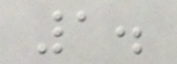1.
